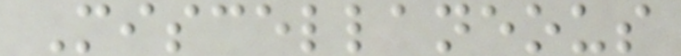Miscellaneous
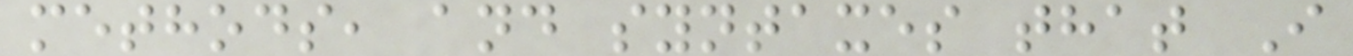methods, and syntaxes that I
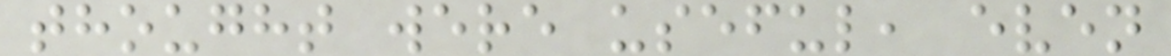thought were useful, even
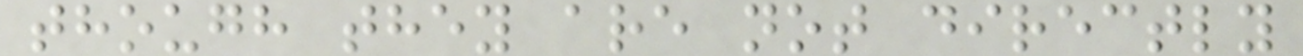though they are not directly
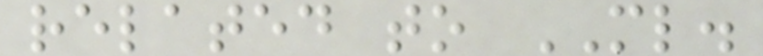related to ML.
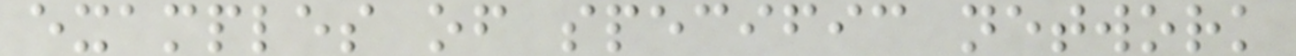examples of specific network
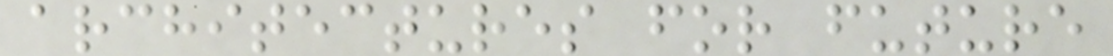architectures for future
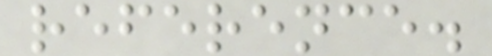reference.
